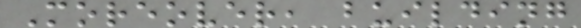Moreover, building
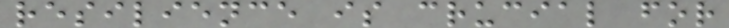resilience is crucial for
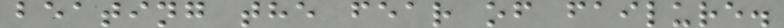beating the fear of failure.
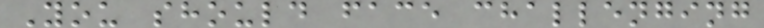You should face challenging
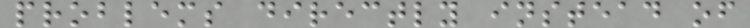problems directly instead of
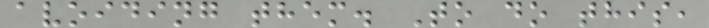avoiding them. To do this,
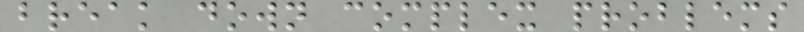break down complex problems
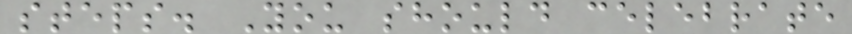steps. You should celebrate
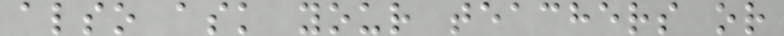also ask your teachers or
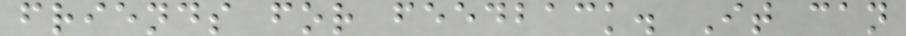friends for feedback. It can
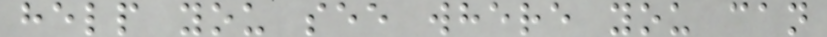help you see where you can
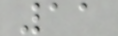11
